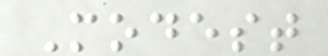Modest
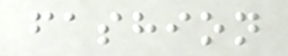fashion
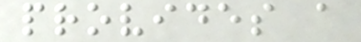provides a
